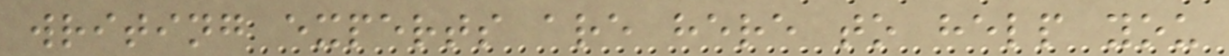writing experts are here to help you
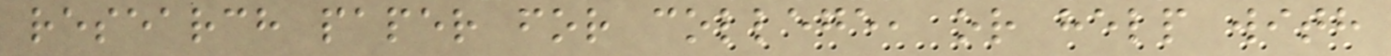research paper for college, or help with
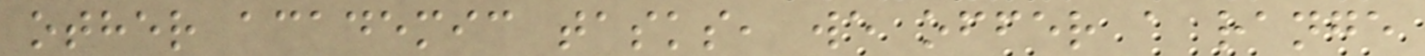other academic tasks, we offer a range
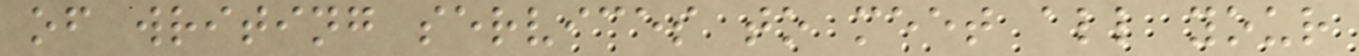of writing services to meet all your
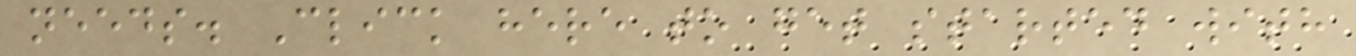needs. Click here to get started with
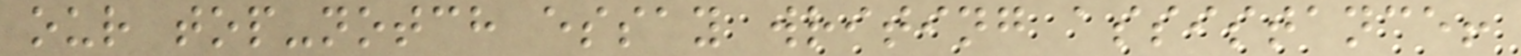our top-notch essay writing assistance!
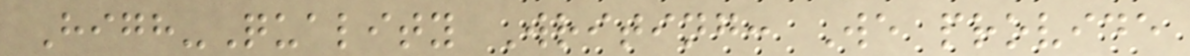High-Quality Writing: We provide
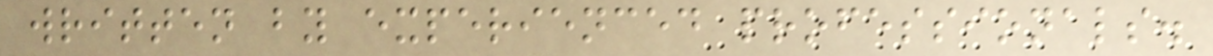written by experienced professionals.
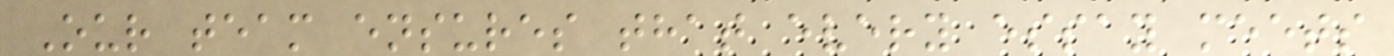Our team ensures that every essay meets
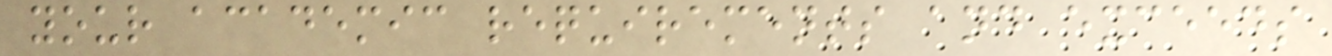your academic requirements and exceeds
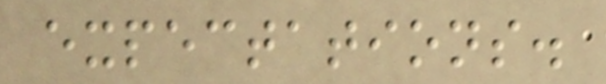expectations.
